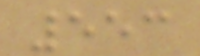553
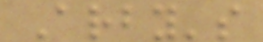Arby's
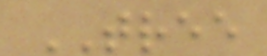TREE
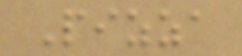Pizza
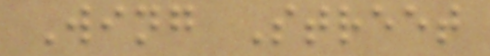Wing Street
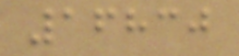16830
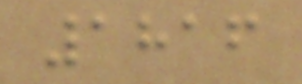1816
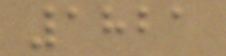1821
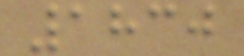1830
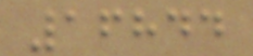16844
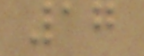17
